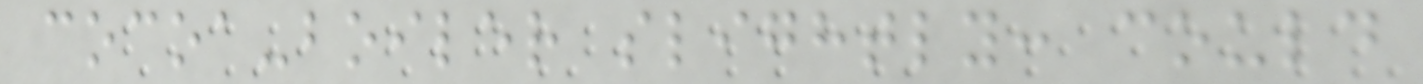cocoa-boiler slightly: could
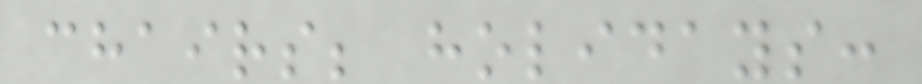chairs; holidays:
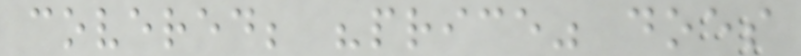covered; "price" does
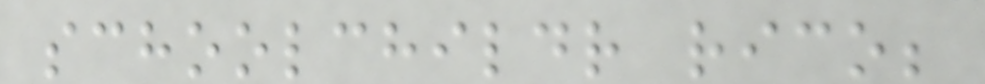schoolchildr rico;
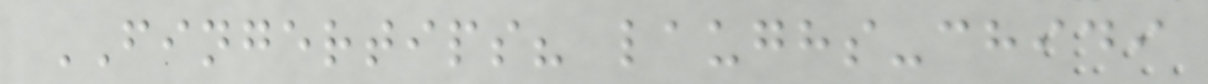FINGERTIPS? laughs-chidi
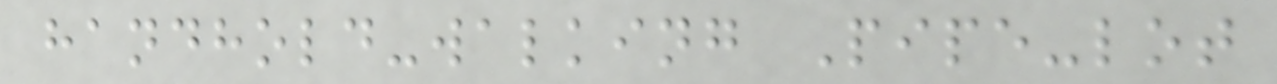handhold-walking Pipe-lot
